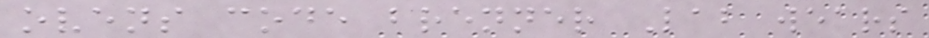ovens code brenner Lab wears
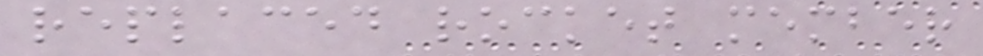replaced rocket member
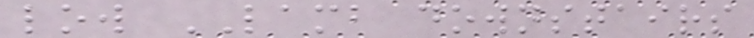low LAMB downstairs
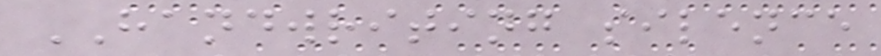HANDWRITING silence
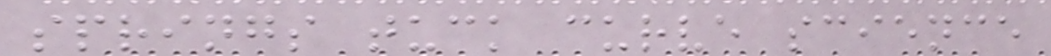springs tuck curve science
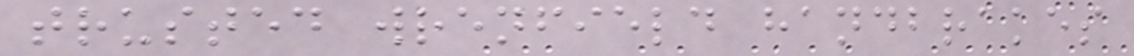trusted wrenfield handbrakes
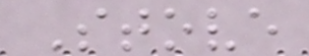Stove
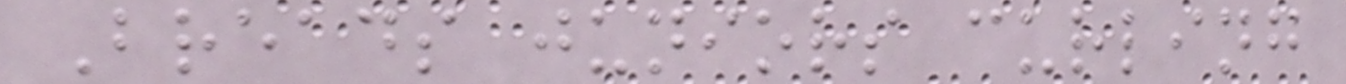Breads juniors curling
